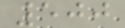500
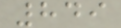849
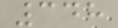348
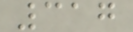317
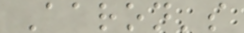Aaron's
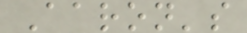Aaron's
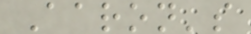Aaron's
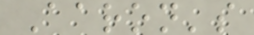Aaron's
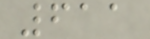611
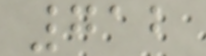712
